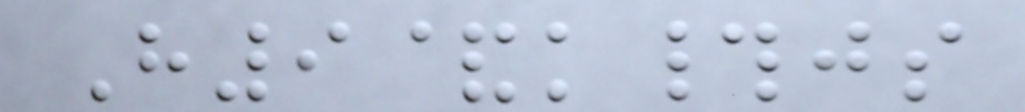H9&k#js
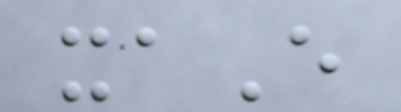xaE
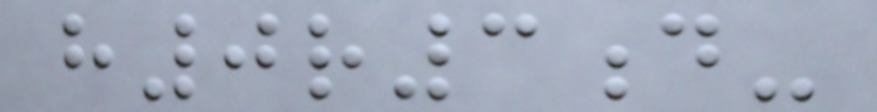h0r3d-
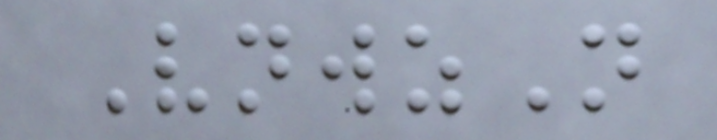VnwzN
